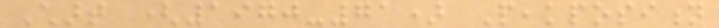Chart (1970-71) Peakposition
